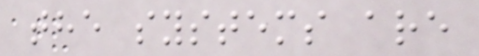the systems are
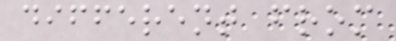different from
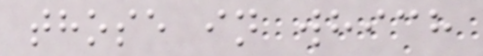those in which
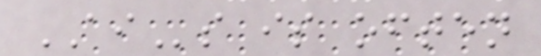AIs is often
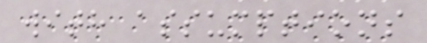with assumptions
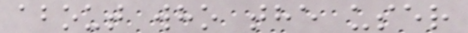about who the user
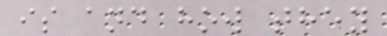is and how they
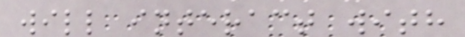will interact with
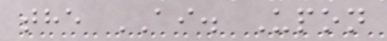the AI. Upon
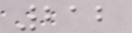212
